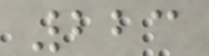223
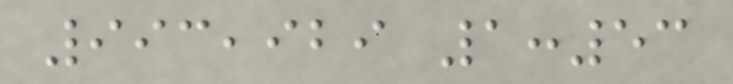993,929 1:53
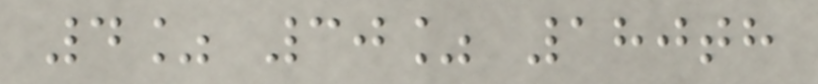4% 30% 180th
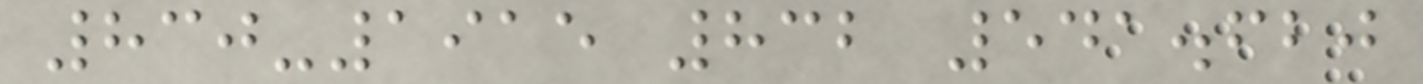830-1915 832 541.620
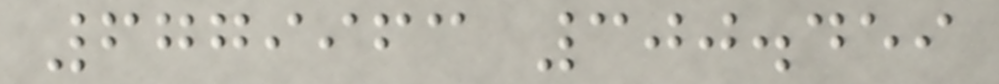6779963 300.459
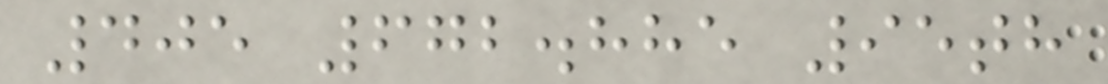405 672.885 95th
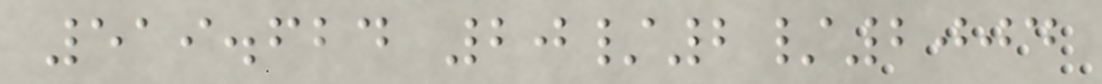519.624 20/2/2004
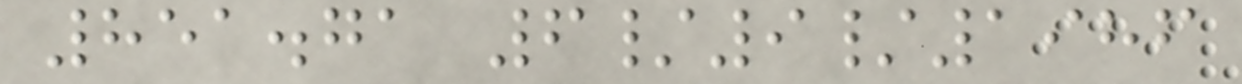851.71 6/9/1986
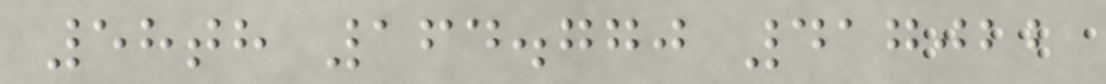58th 164.770 417022
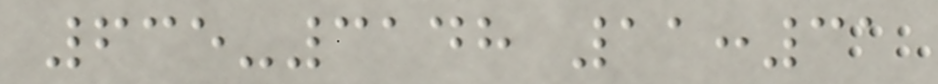635-3148 11:31
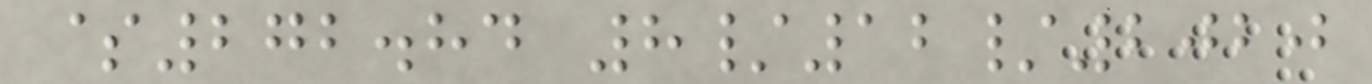$272.84 8/12/2020
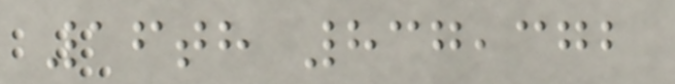16th 837,372
